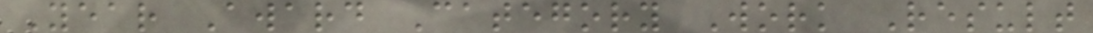Year Award Category Work Result
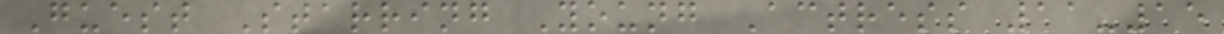Guest Starring Young Actress 11-15
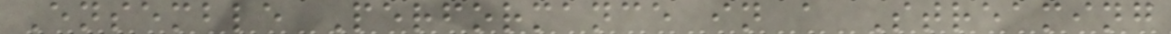Ensemble Performance in a Streaming
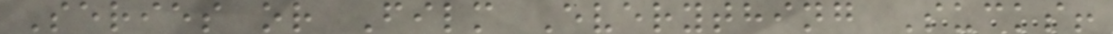Series or Film Everything Sucks!
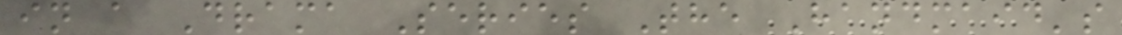in a Drama Series The Handmaid's
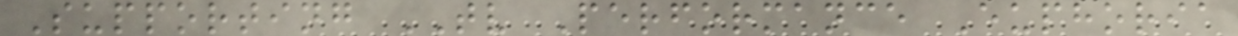Supporting TV Performance Euphoria
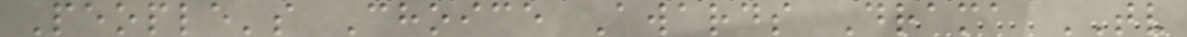People's Choice Awards Drama TV
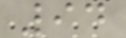94
